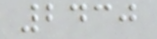2430
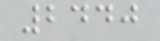2440
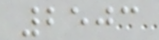2503
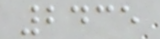2435
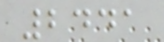2441
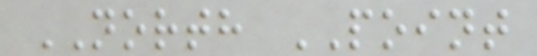NORTH POINT
